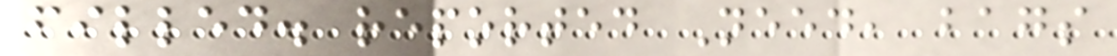filled. reported Need, bags
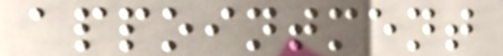appointment
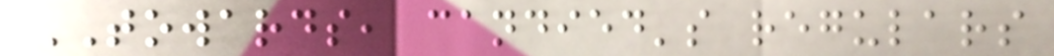TOWARDS, candied's regulars
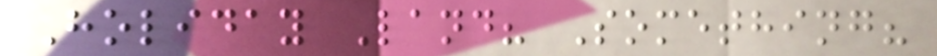Holiday Land? Something?
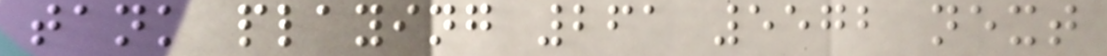tank playing 261 5572 next
